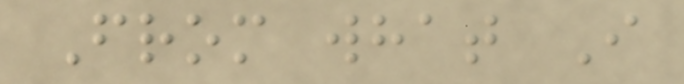From what I
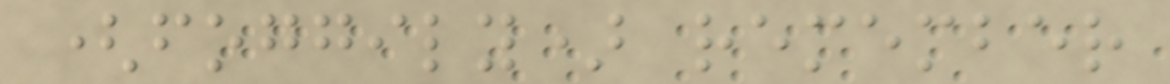(foggily) remember
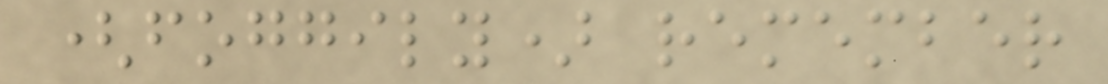(foggily) remember
